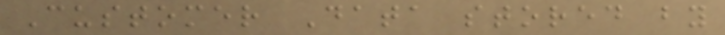Customer Data stored by
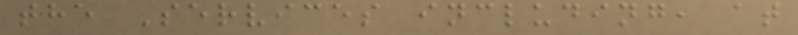the Services including, at
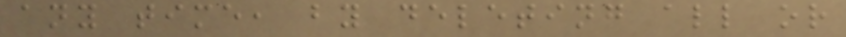any time, by deleting all or
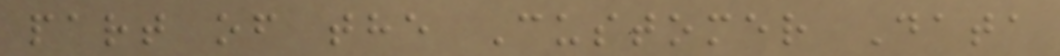part of the Customer Data
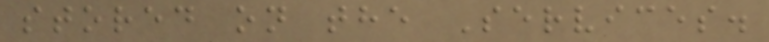stored on the Services.
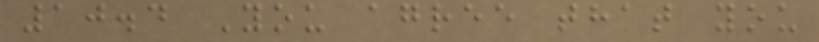10.4 You agree that you
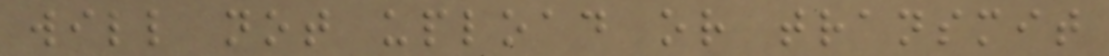will not upload or transmit
